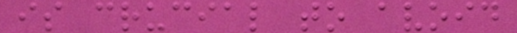is crucial to avoid
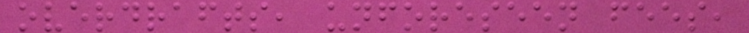overdrafts, unforeseen fees,
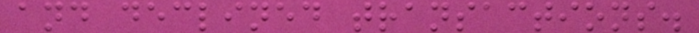and declined transactions.
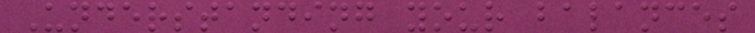Understanding your balances
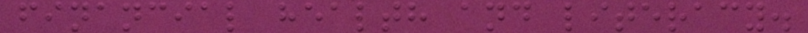financial health and literacy.
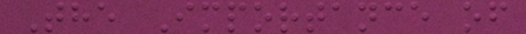The Importance of
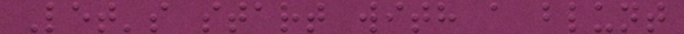Let's start with a blunt
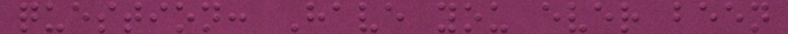question: Have you ever been
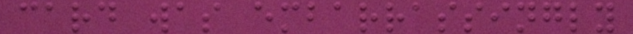card was embarrassingly
